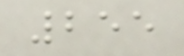255
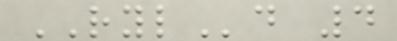RYLd 4
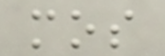mos
